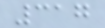317
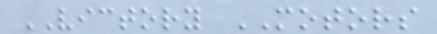VICTORY MOTORS
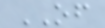OF
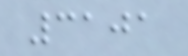3101
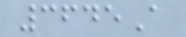3645A
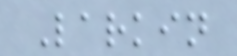Larkin
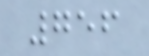756
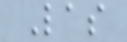Las
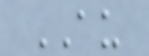AU
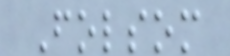Folsom
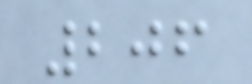206
